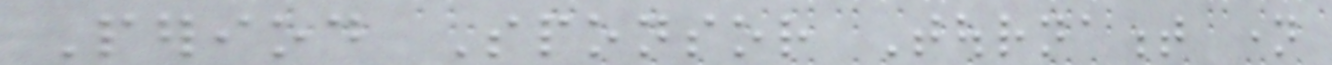Period Sponsor Tournament name
